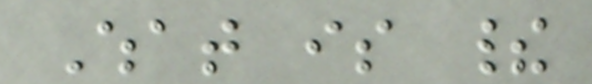What is their
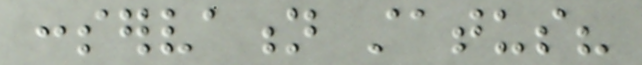conservation status?
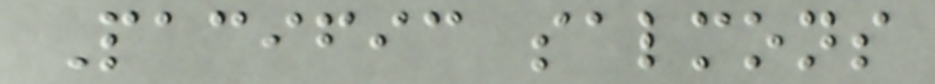Pacific salmons
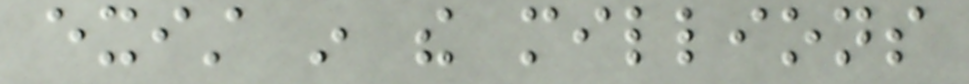exist in the millions
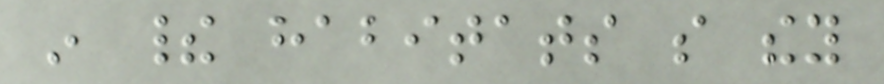in their habitats so they
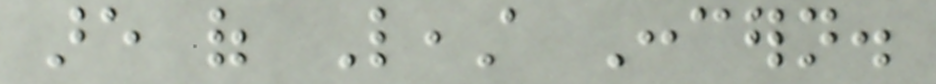are of Least Concern.
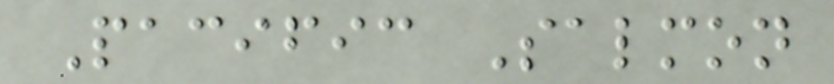Pacific Salmon
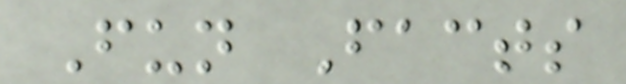Fun Facts
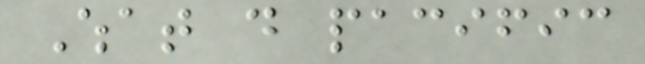What do pacific
